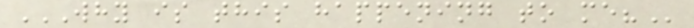WHY IS THIS HAPPENING TO ME?
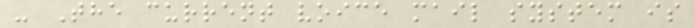- The current voice mail system is
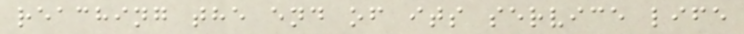reaching the end of its service life
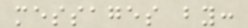messages by:
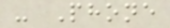- Phone
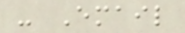- Email
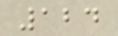124
